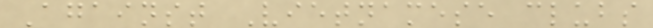Against Vietnamese clubs
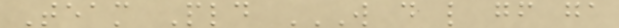Team Pld W D L GF GA
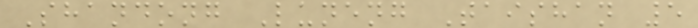Shandong Luneng Taishan 5
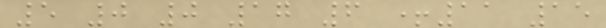5 0 0 17 6 +11 15
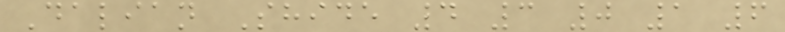Dalian Shide 4 3 0 1 6
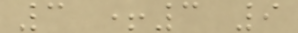3 +3 9
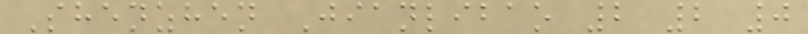Shenzhen Jianlibao 2 2 0
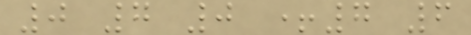0 7 0 +7 6
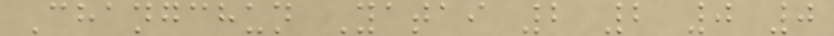Changchun Yatai 2 2 0 0
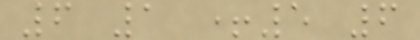6 1 +5 6
